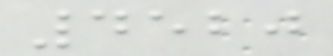4520
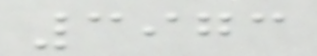3973
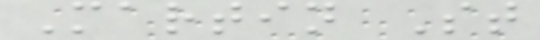Martin St
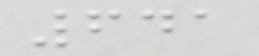641
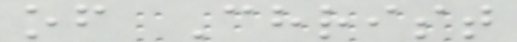of Christ
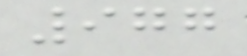977
